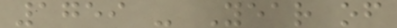1759 - Year of
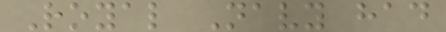Royal Navy had
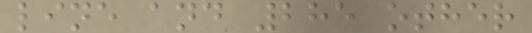line and 285 other
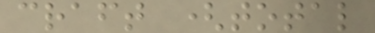craft (total
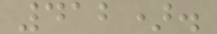412).
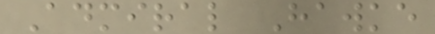Admiral Hawke
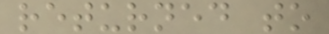returned to
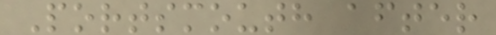Portsmouth after
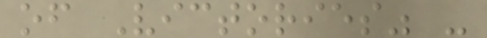of Victories" -
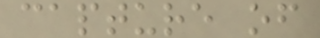capture of
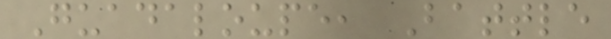Guadaloupe, Battle
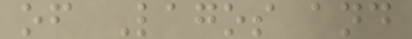of Lagos and
